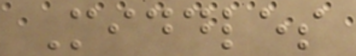Middles
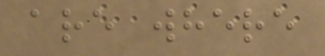are where
